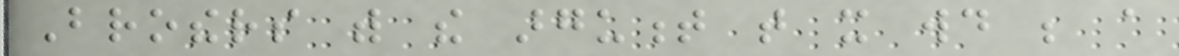Brothers with the argument that it would be a
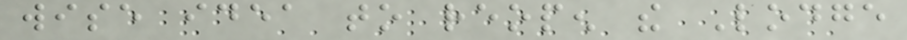wise idea to reopen the Lodge
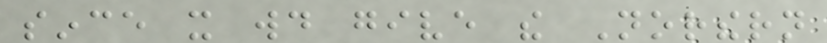since it would give the Northern
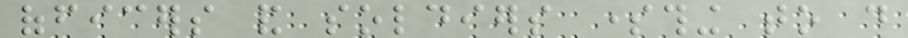officers and soldiers something to do
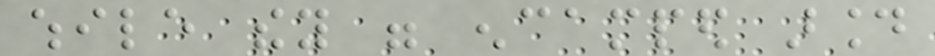while they were encamped around
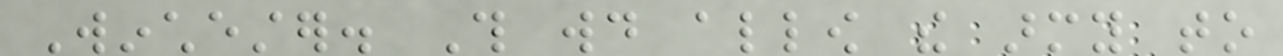Winchester. This would allow the army to
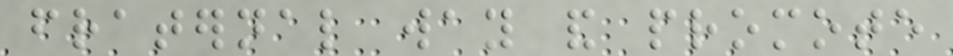fraternal way and promote
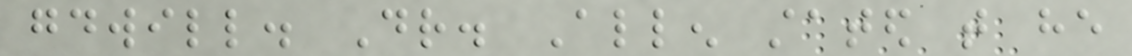goodwill. Dr. Allen stated that he
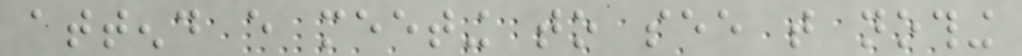attend every meeting to see that nothing
